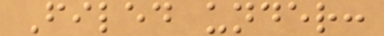Filed under:
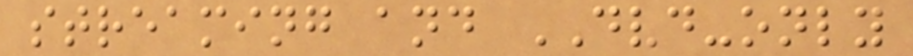streaming and DVD-only
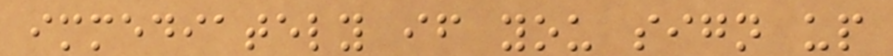immediately if you sign up
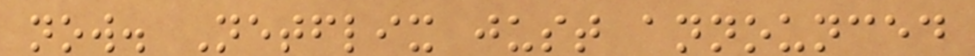now. Netflix just announced
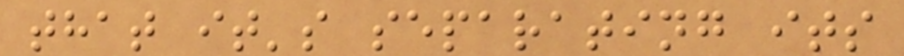that it's separating its
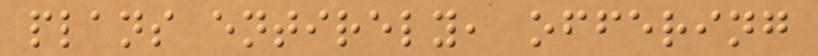plans entirely, offering
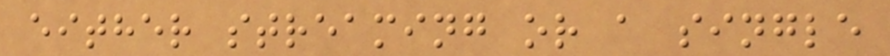either streaming or a single
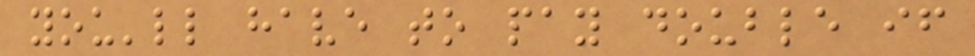you'll have to pay double if
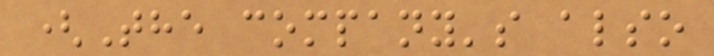(The company's also
